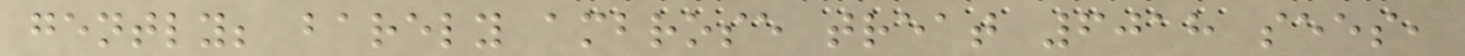gently; barely ambrose treat 6018 sees,
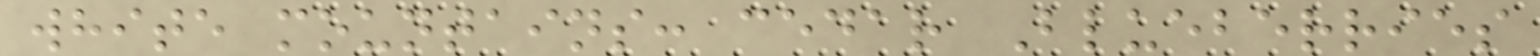white mountains: cedar Blueberries
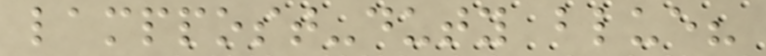lamppost-duty blue?
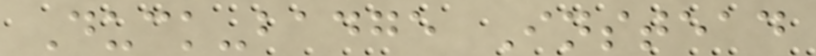Duck-badge Instead
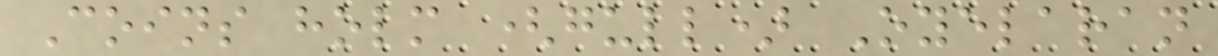Coins holm (gull) Oyelaran
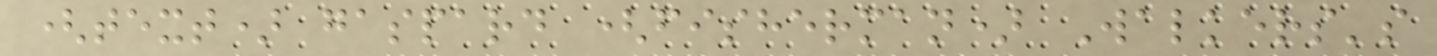(text) gaspard (fisherman) Walkers's
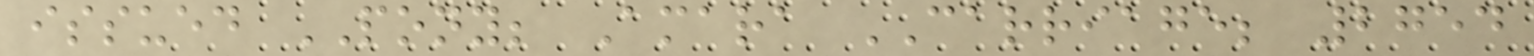issued PONY; Amara CARRIAGE; 2754
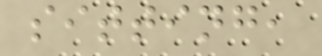sitting,
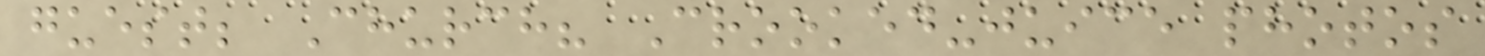guest; Church? Crooked-juice photos
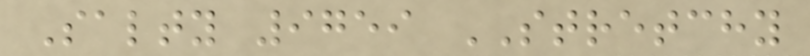Salty 9759 STRETCHY
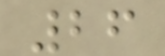26
